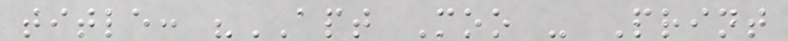title: "APT Moo - Print
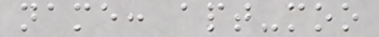name: apt-moo
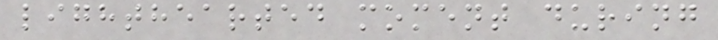lighthearted moment during
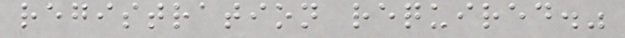registration required."
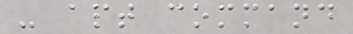- apt command
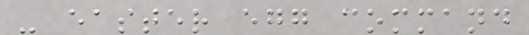- easter egg command
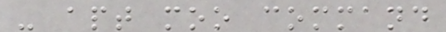- apt moo command
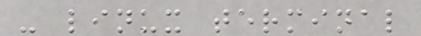- linux terminal
